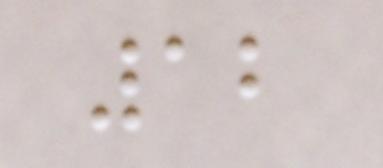12
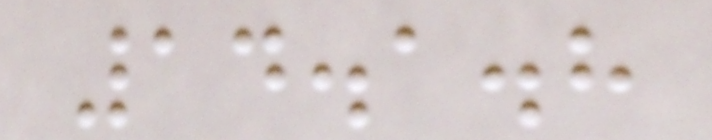14.1.8
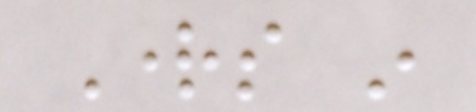Rights in
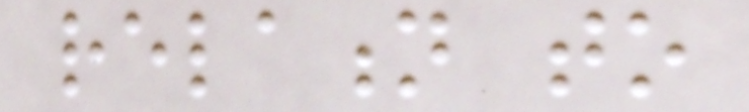relation to
